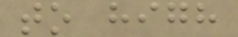to high
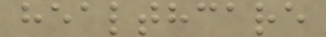healthcare
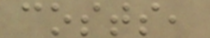costs,
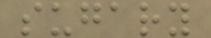sugary
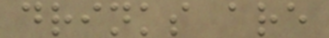drinks are
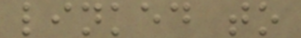linked to
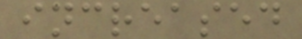increased
